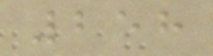258
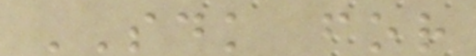SDK for
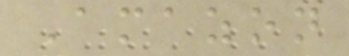Amazon
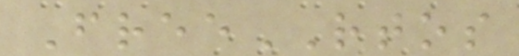FreeRTOS
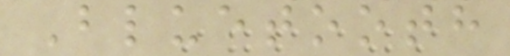Bluetooth
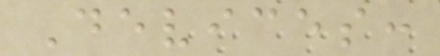Devices:
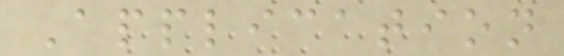Application
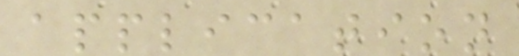application
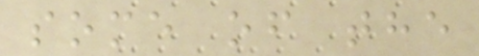some of the
